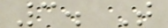3. T
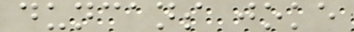duncans joke
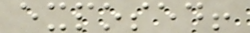exposed!
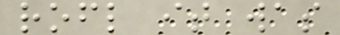rofl it was
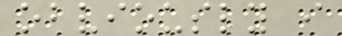obviously i
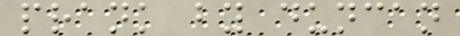prank by duncan
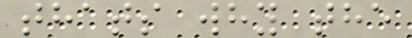thats why the
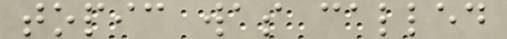topic was called
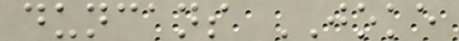duncans JOKE
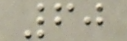60
